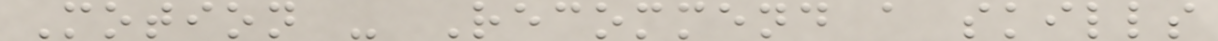Motion - Recommend a skills
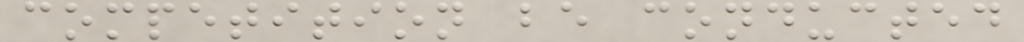competition be conducted
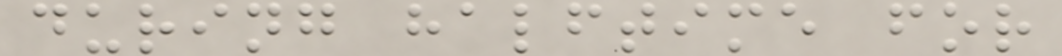during halftime for
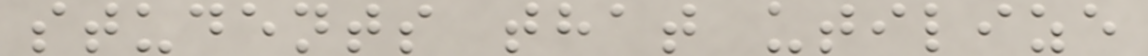students that utilize
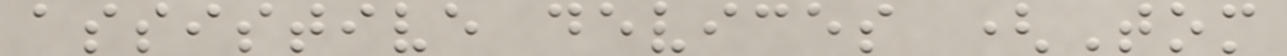assistive devices (Tom
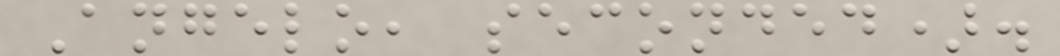Angelo, seconded).
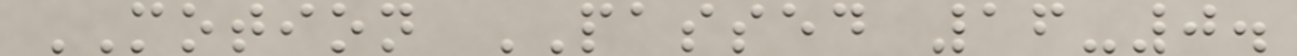MOTION PASSED 16-0.
